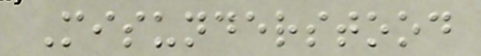Misunderstood
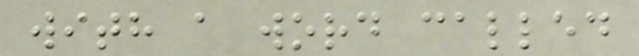with a word called
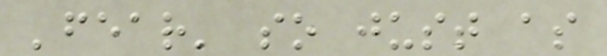'fear' so just as
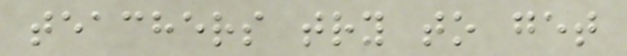teachers try to get
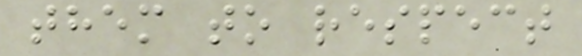them to respect
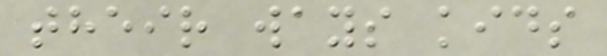their ways kids
